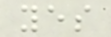yes
